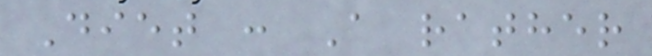Diet : A rather
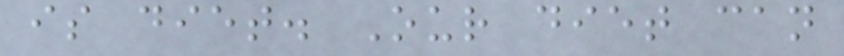is diet. Our diet can
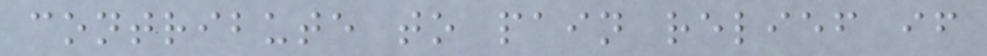contribute to pain relief if
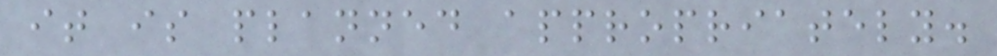it is planned appropriately.
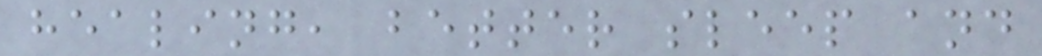healing, better sleep and
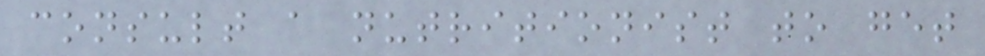consult a nutritionist to get
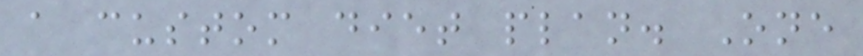a custom diet plan. One
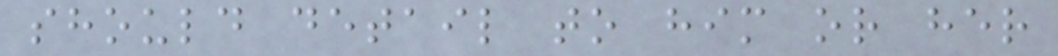should detail to him or her
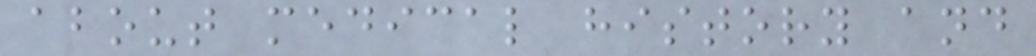about medical history and
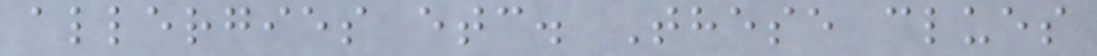allergies etc. These clues
